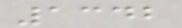1342
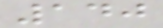140
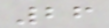26
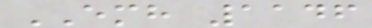EMH 1146
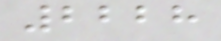2228
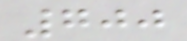700
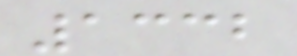1332
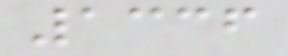1336
